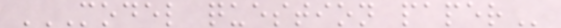MODEL QUESTION PAPER
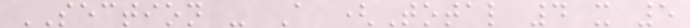SECTION - A (Total 4 x 5
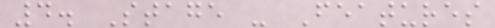4. Stage - Features
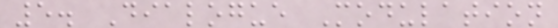5. Dialogue Modulation
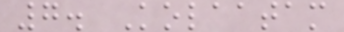7. Kolaatam
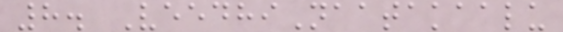8. VeedhiNaatakaalu
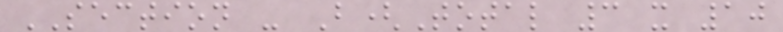SECTION - B(Total 3 x 10
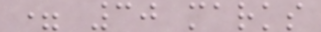= 30 marks
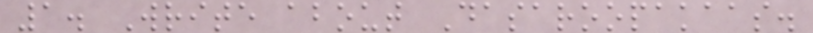1. Write about Dasaroopakaas.
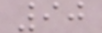90
